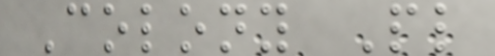Colony Pl
